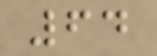64
